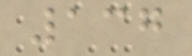137
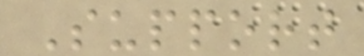Support
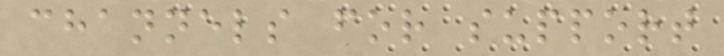channels for support
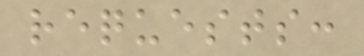requests:
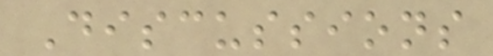Discussions
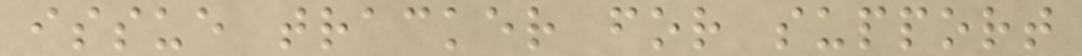issue tracker for support
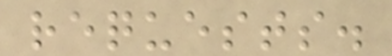requests.
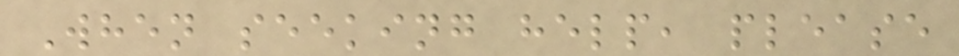When seeking help, please
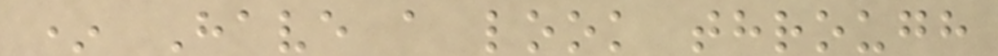* Have a look through
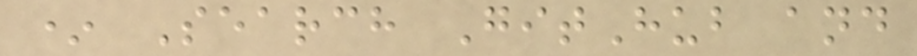* Search GitHub and
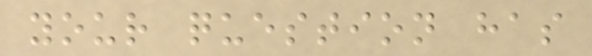your question has
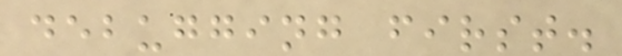debugging first.
